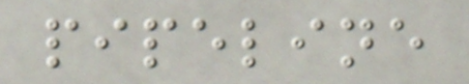pipeline
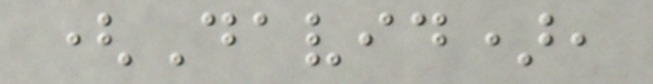(David),
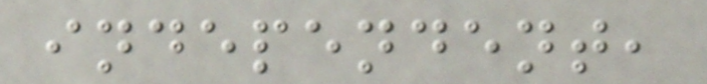independent,
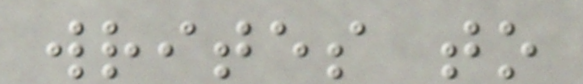writes to
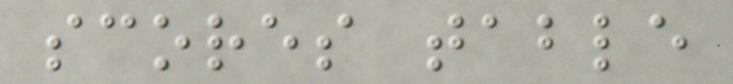scores table
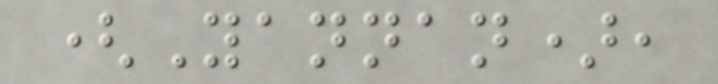(Yannan),
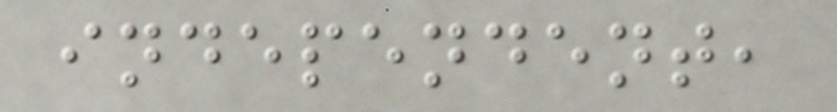independent,
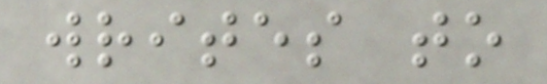writes to
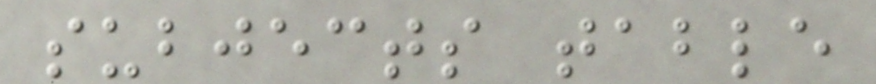subjects table
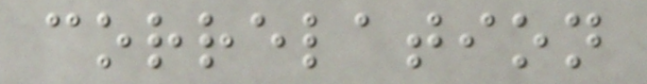correlation
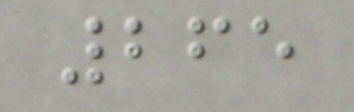265
